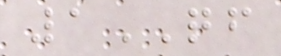1QF
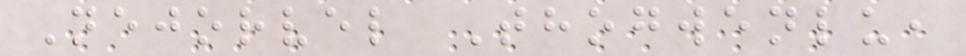Nejorvel Thogwenlu,
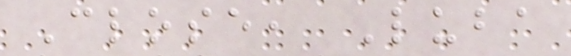Close, Luba
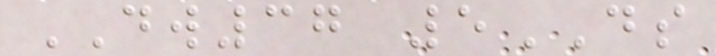DW37 5DS
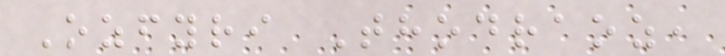Ozfyri Thodraoz,
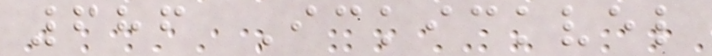686 Ickickvel
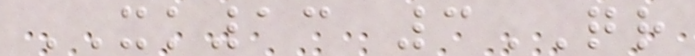XK13 3QR
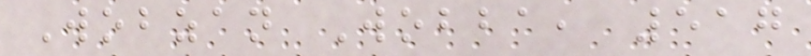Wobzan Wobba, 517
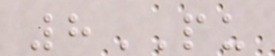8PU
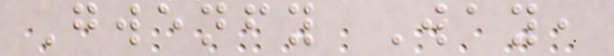Gwenfy Way,
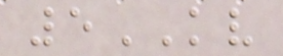5KV
